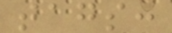tags:
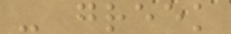- greek
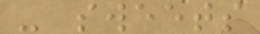- sweets
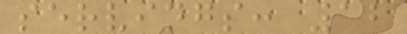servings: 12
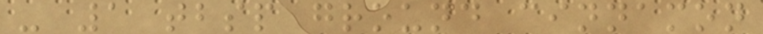- 1 tbsp ground cinnamon
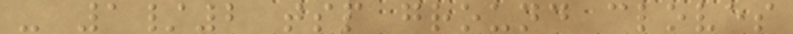- 1/2 tsp ground cloves
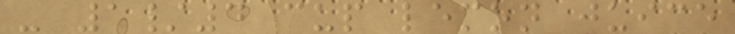- 1/4 cup lemon juice
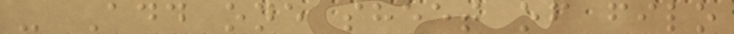- Add one sheet of filo
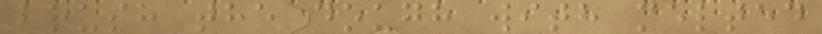brush the dough with melted
